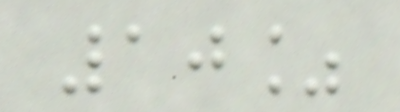10%
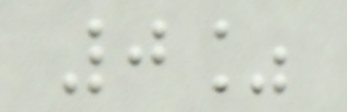0%
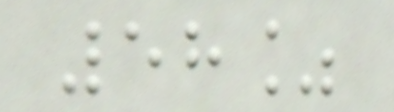58%
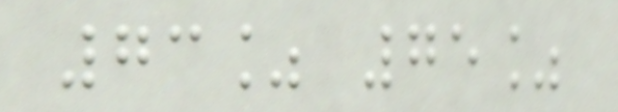73% 75%
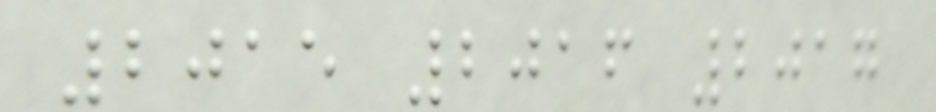2015 2016 2017
